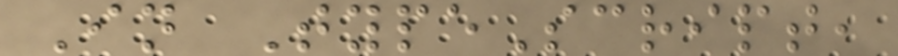In TypeScript,
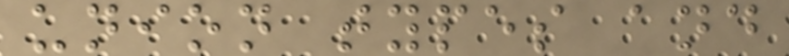union types and
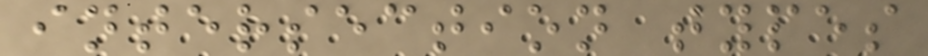intersection types
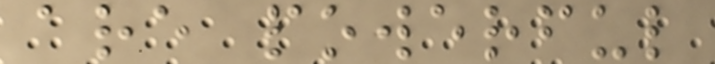are powerful
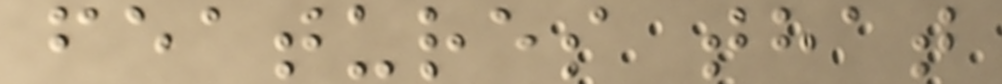features that
